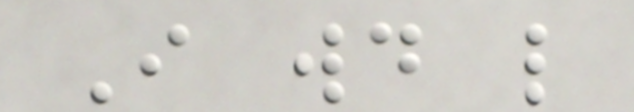I would like
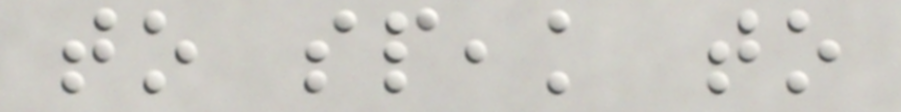to speak to
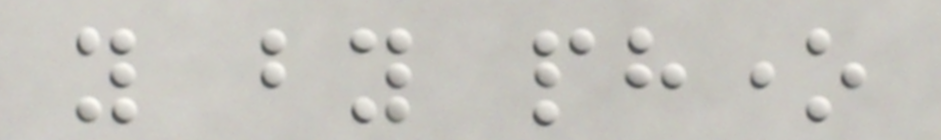you by phone
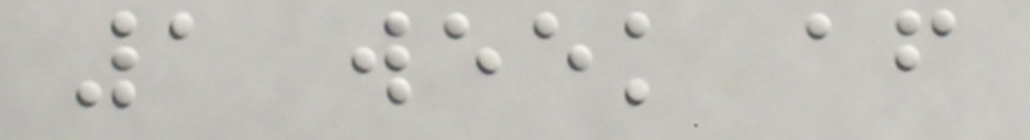1 week after
